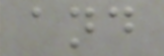and
